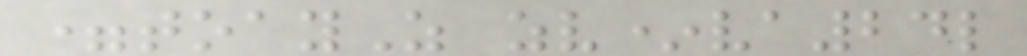=toayZ zv*va24l
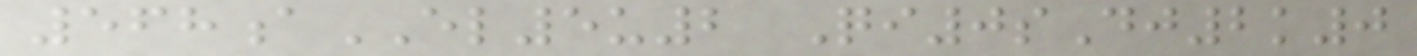568aEL5u2 Qi0sDj2k0
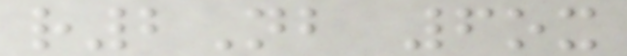r2Nb 6ox
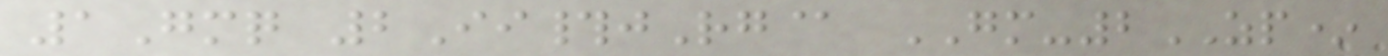1Gmq 2Ii#jRg@ GM-2ZP*
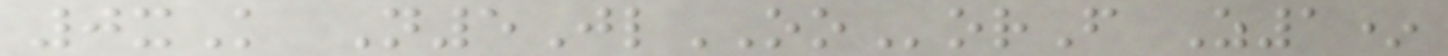0xK N5JlOOorF Z1*
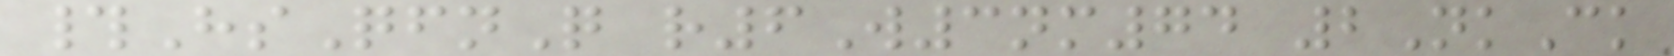#HsQfnQ r6W3nm74 2NkCk
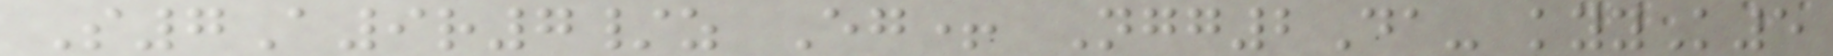S7A9r7/z Eg+ Ngg2Da- kyyK5
